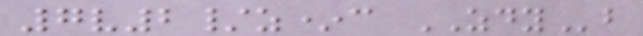7v2/z*c ZDYb
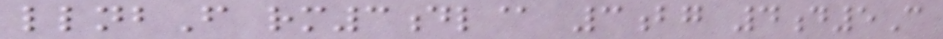llnbF rm3dl@ 3bg 4d5C
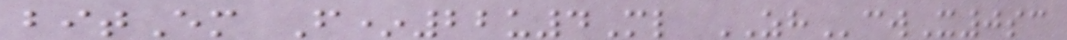bitEm F*22u4Ml ZHcwX0sc
